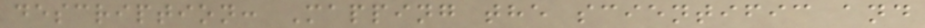description: Mapping the scientific and
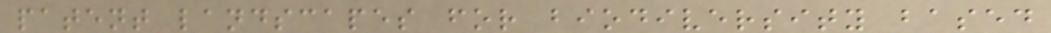patent landscapes for biodiversity based
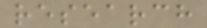research
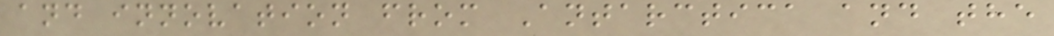and innovation from Antarctica and the
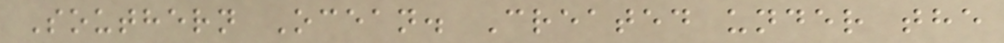Southern Ocean. Created under the
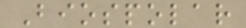Biospolar
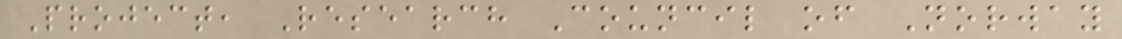Project, Research Council of Norway
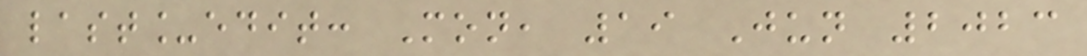last_edit: Mon, 19 Jun 2023
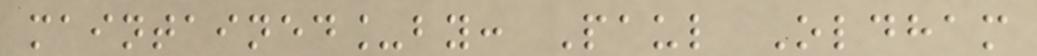maintained_by: Paul Oldham
